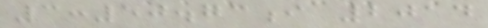3:50.73i 2014
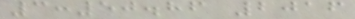3:50.86 2016
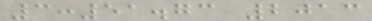3:51.73 2013
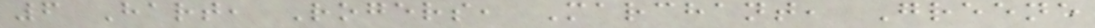6 Hart, Rogers, Marchant, Greene
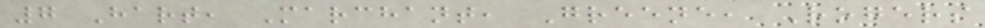7 Hart, Marchant, Greene, Rogers
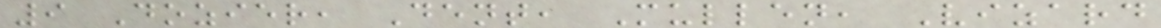9 Dozier, Dent, Mullen, Vizard
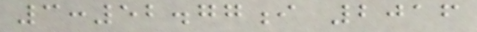3:52.77i 2016
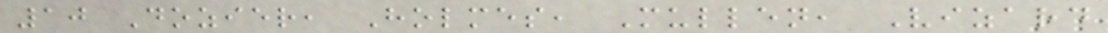10 Dozier, Holmes, Mullen, Vizard
